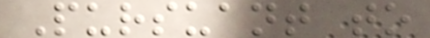Pursuant to
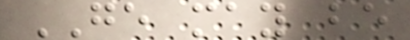GE may be
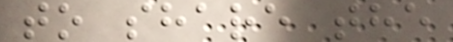to share the
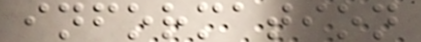information
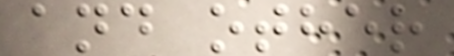and other
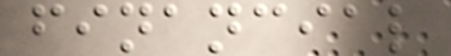financial
